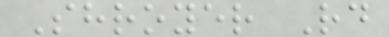Shroyer Rd
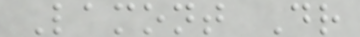Lamont Dr
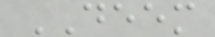DEEM
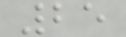25
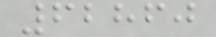62860
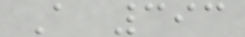A 393
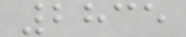2835
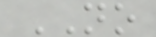NO
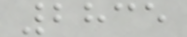2835
